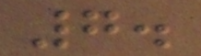7.
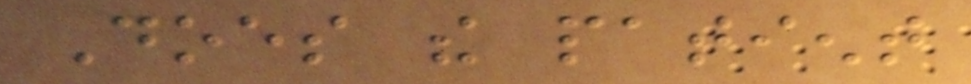Does the patient
